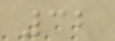32
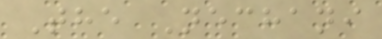The Nechani
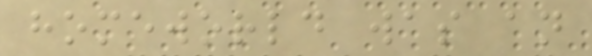homeworld was an
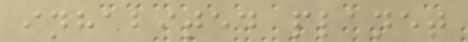inhabited planet
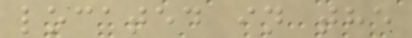located in the
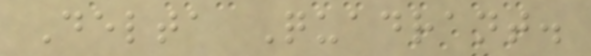Delta Quadrant.
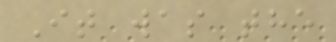It was the
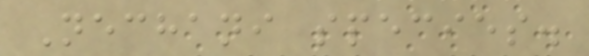Nechani species.
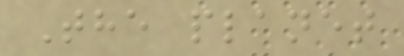The planet
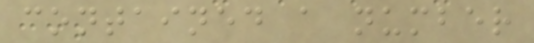contained a number
